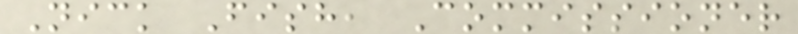Nick Fish, Commissioner
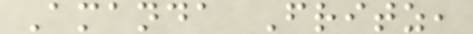Amanda Fritz,
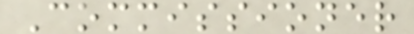Commissioner
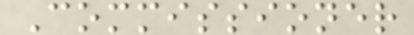Commissioner
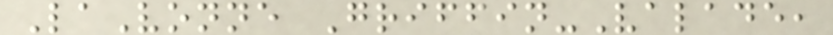LaVonne Griffin-Valade,
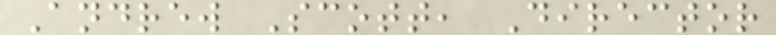Andrew Scott, Director
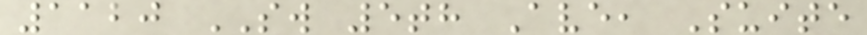1120 SW 5th Ave, Suite
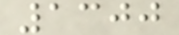1300
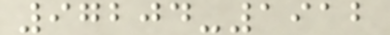97204-1912
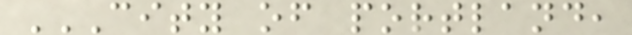CITY OF PORTLAND,
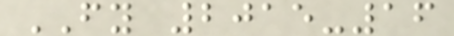FY 2015-16
